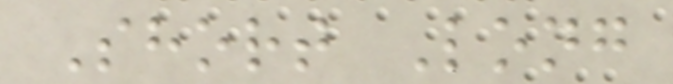Short Long
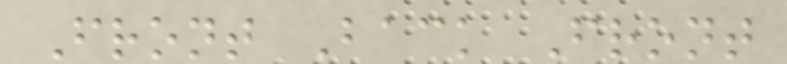Front Back Front
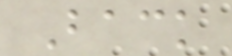Back
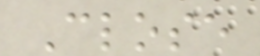Close
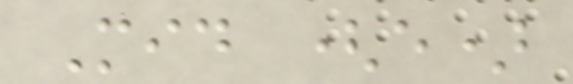Mid (e)
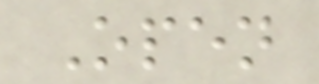Open
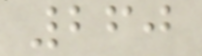260
